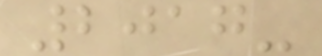2017-
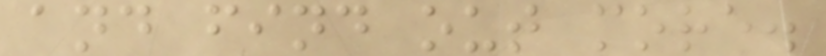and find out more.
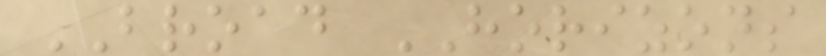BROAD HORIZONS
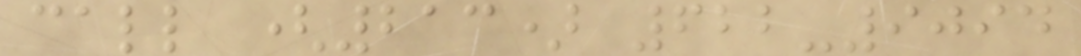call (213) 622-9094
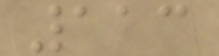113
